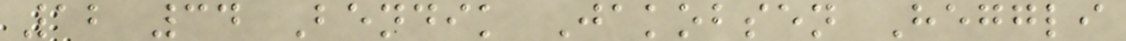12 34 Bendik Jakobsen Heggli
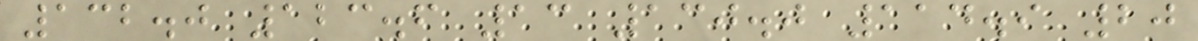132.0 123.6 13 130.0 114.9 20
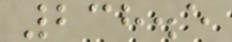238.5
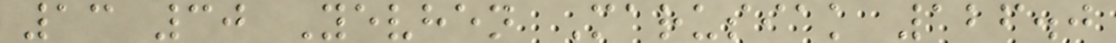13 30 Yevhen Marusiak 126.0
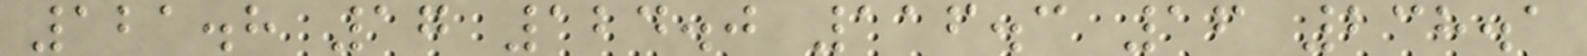121.8 17 124.0 116.3 16 238.1
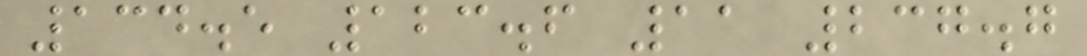134.5 123.6 11 237.7
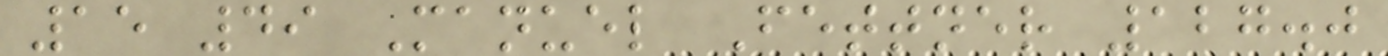15 49 Manuel Fettner 127.0
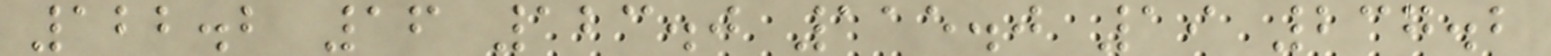122.2 16 123.0 115.0 19 237.2
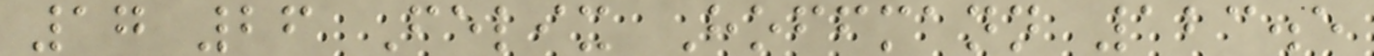17 26 Felix Hoffmann 123.5
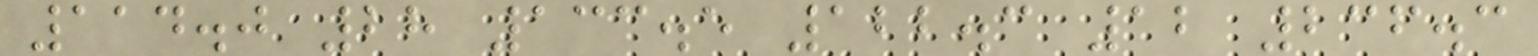114.0 28 133.5 122.3 12 236.3
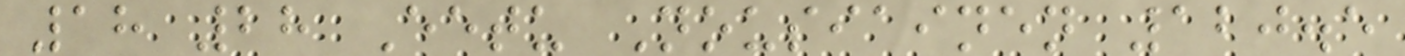18 28 Eetu Nousiainen 120.5
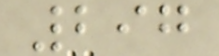297
